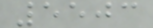5503
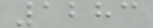1283
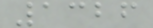1326
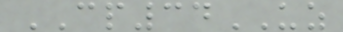CP34UZ
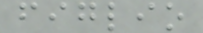figlio
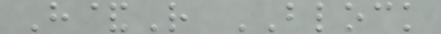H&R BLOCK
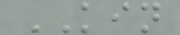KIN
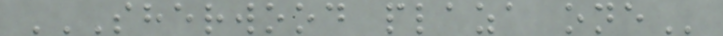SHERWOOD PLAZA ONE
